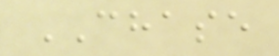CHASE
